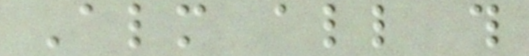Almost all this
